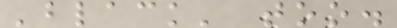'black' too.
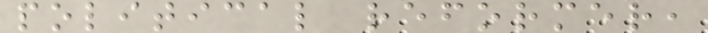political reformer,
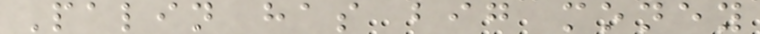Palin has big money
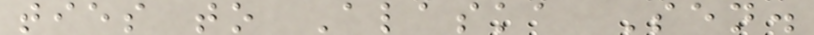ties to Alaska Sen.
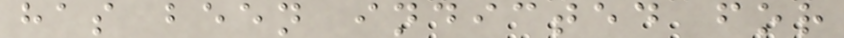has been indicted for
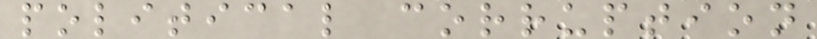political corruption
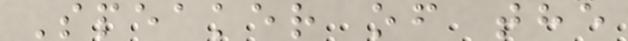Speaker of the
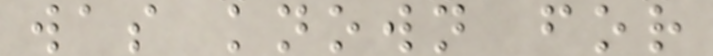was known for
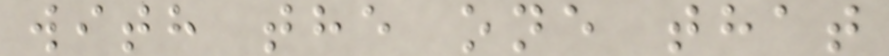with the one that
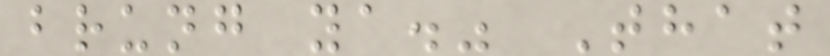brung ya." That
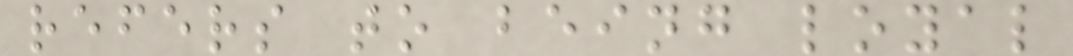refers to being loyal
